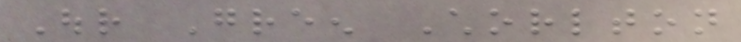Our Green Chorlton
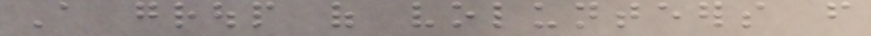A group of volunteers from
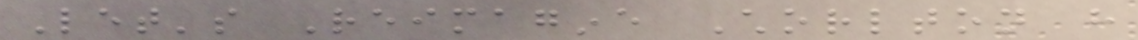Let's Reimagine Chorlton have
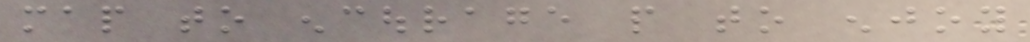map to encourage people to enjoy
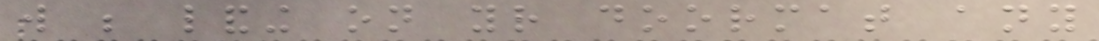will be landing on your doormat any
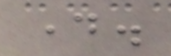day.
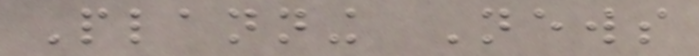Planning News
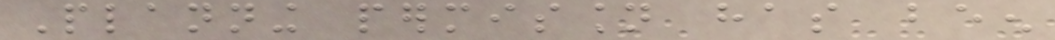Planning permission has been
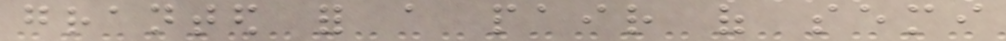granted for a pair of semi
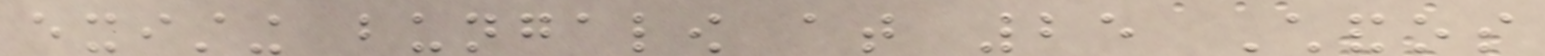existing bungalow at 25 Chandos
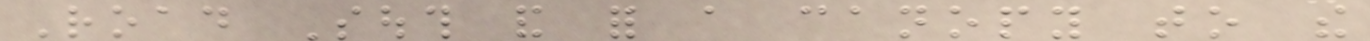Road South and for a canopy to the
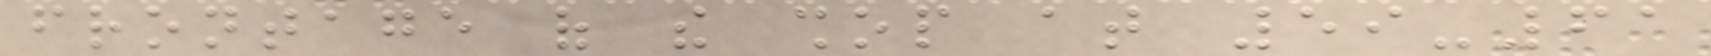frontage of the shop at 59-61
